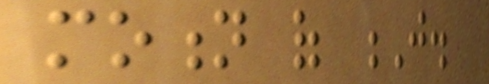motion of J.
